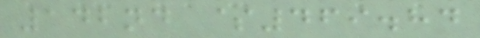142nd $469.84
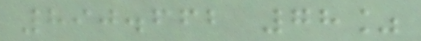890.662 78%
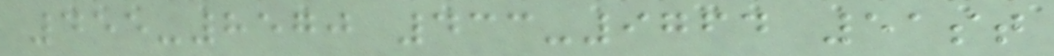455-8570 433-9764 51st
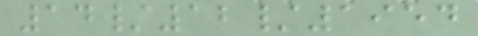14/12/1954
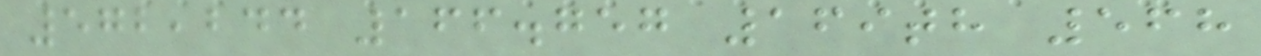572,244 166.757 169th 568
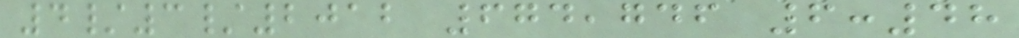4/3/2012 674,746 6:48
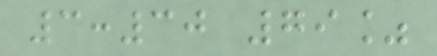3:30 79%
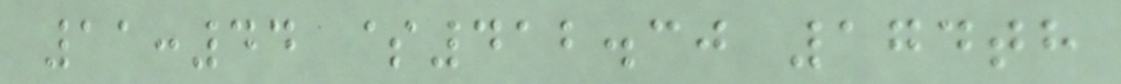11:44 $412.30 174th
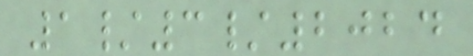1/3/2024
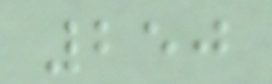250
